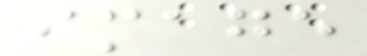image
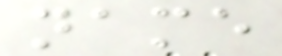name
